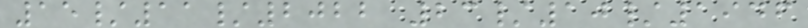15/11/2022 23/10/1946
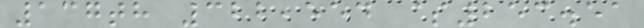137th 322,554 $253.51
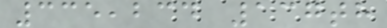335,234 137th
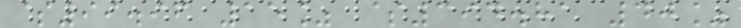$99.96 15% $394.81 40%
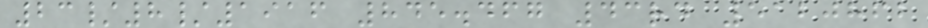23/8/1916 845.467 43rd 5120862
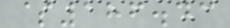$186.43
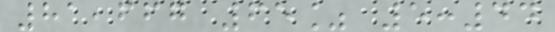81,667 65% 5:44
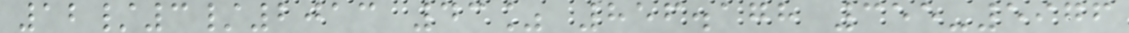12/3/2013 43% 856.178 355-5976
